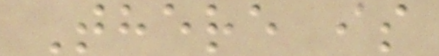There is
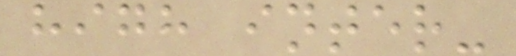high inter-
